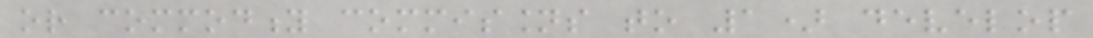or commodity commissions to 1) develop
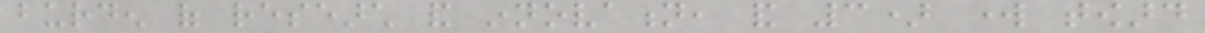burden of research and innovation, and 3) work toward
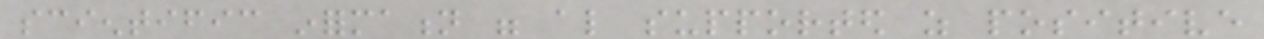scientific information were also supported as positive
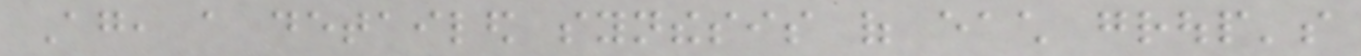Again, a detailed synthesis of each group's
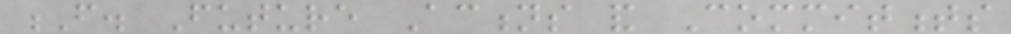F. Future Actions and Commitments
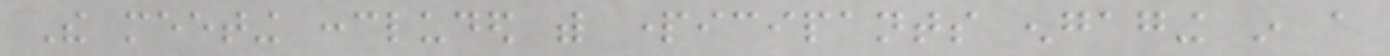The meeting concluded with participants engaging in a
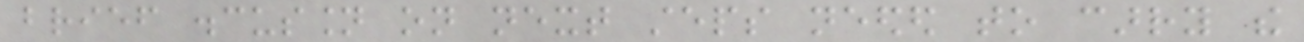brief discussion on next steps needed to carry the
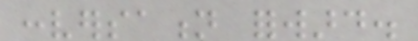conversation forward.
